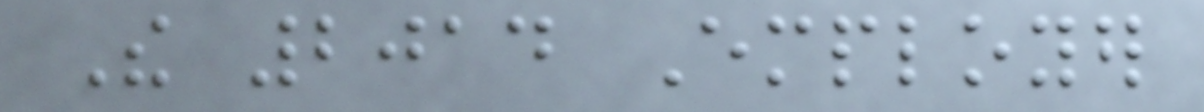The 2014 Employer
